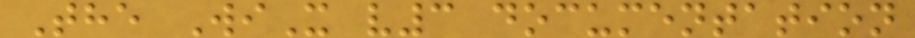The WiX v3 documentation
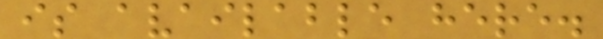is available here.
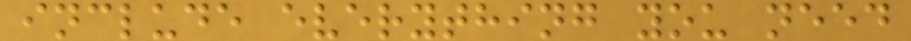include everything you need
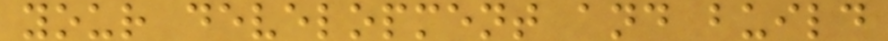your development and build
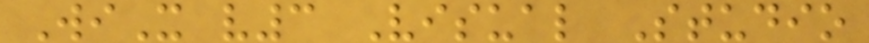WiX v3 Visual Studio
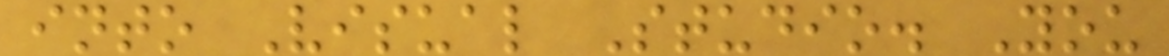into Visual Studio. You
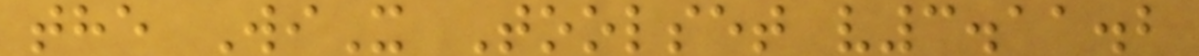the WiX Toolset v3.11.2
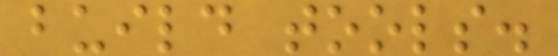build tools.
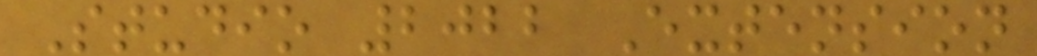Studio 2022 Extension
